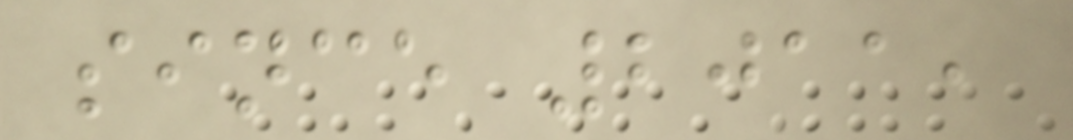since 2011,
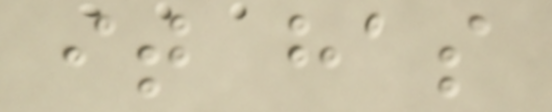it has
